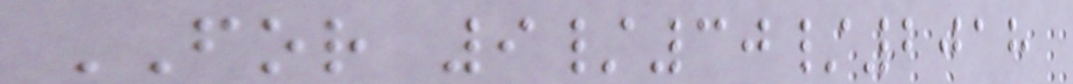FOR 9/30/2018
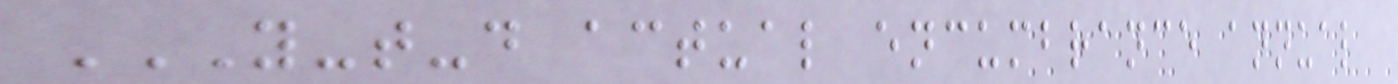Y-T-D ACTUAL ENCUMBRANCE ANNUAL
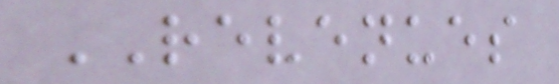REVENUES
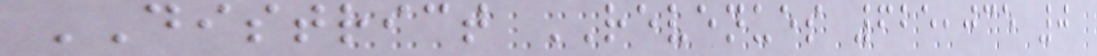DISTRICT REVENUES 625,035 0
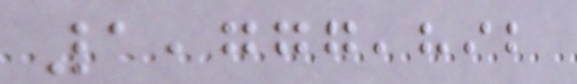1,777,892
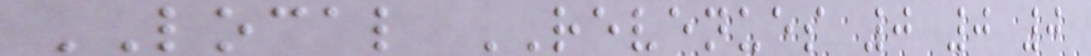LOCAL REVENUES 0 0 0
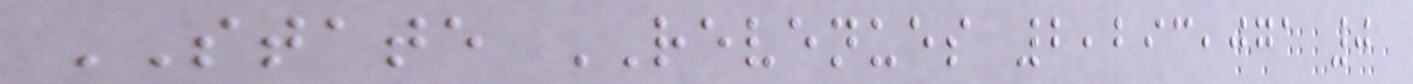STATE REVENUES 2,293,071 0
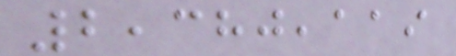2,380,119
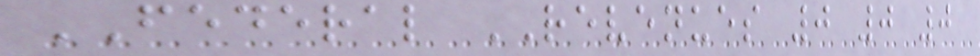FEDERAL REVENUES 0 0 0
